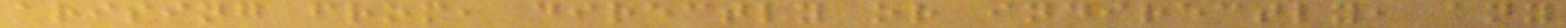arising from, directly or indirectly, any
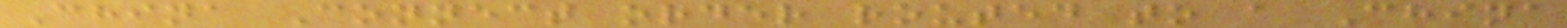China Connect order routed to a China
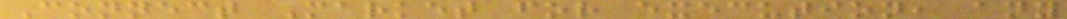Connect Market for execution, any
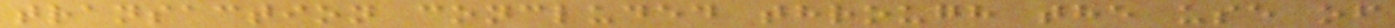transaction concluded through the use of
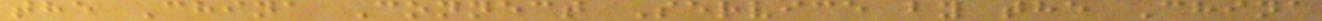the China Connect Service by the China
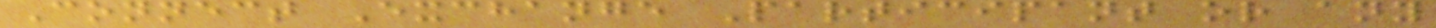Connect Exchange Participant or any
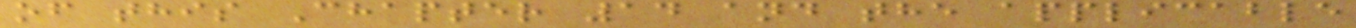of this Chapter 14 and the applicable
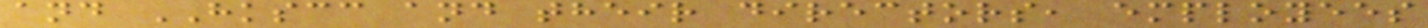and HKSCC and their directors, employees
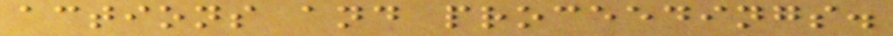actions and proceedings.
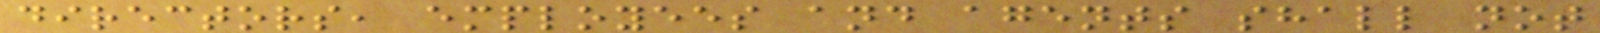directors, employees and agents shall not
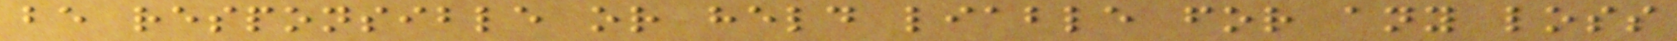be responsible or held liable for any loss
